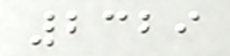2329
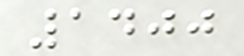1400
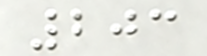203
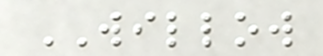WILLOW
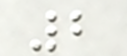2
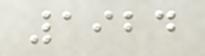1924
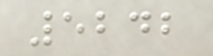5242
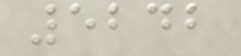5242
